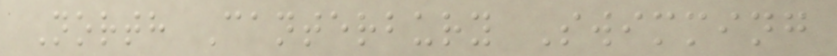North Canterbury Swimming
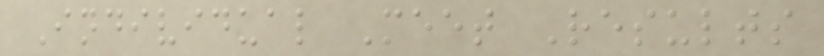Individual Meet Results
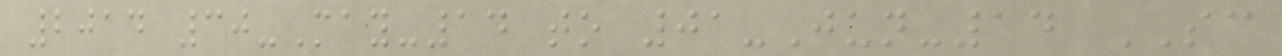2014 30-May-14 to 01-Jun-14 SC
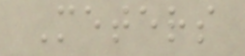Meters
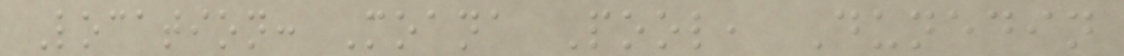Location: Moana Pool, Dunedin
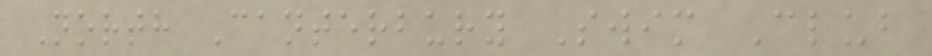North Canterbury Swim Club
